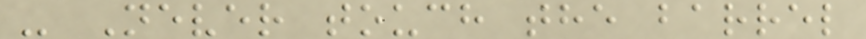- Never touch the barrel
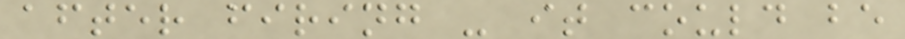after firing - it could be
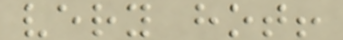very hot!
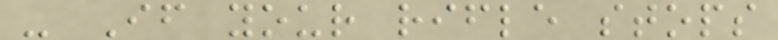- If your rifle stops
